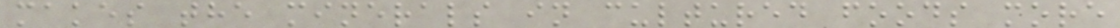makes the minerals in cultured foods more
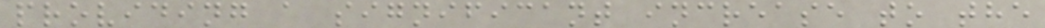providing a significant increase to the
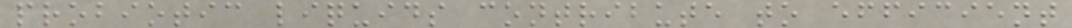probiotic liquids contribute to efficient
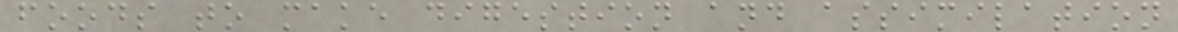foods to make digestion and assimilation
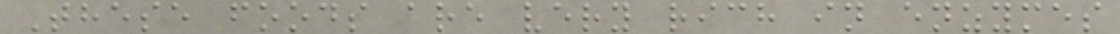These foods are very rich in enzymes
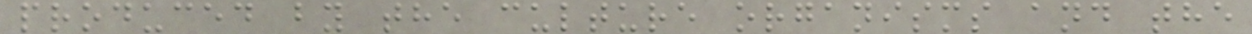produced by the culture organisms and the
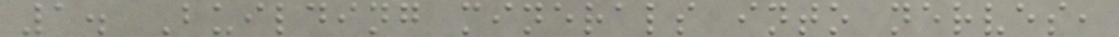1. Building minerals into nerves,
